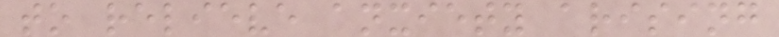to relieve anxiety arising
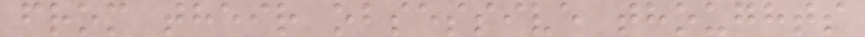from their obsessive thoughts
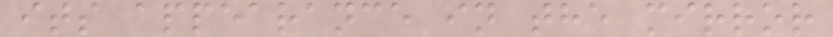its appearance in the mirror
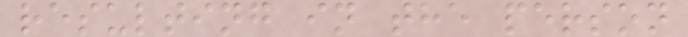resulting in the person
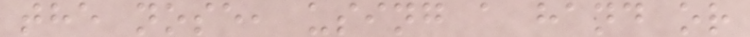the nose, using a hand or
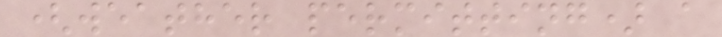(weather permitting) a
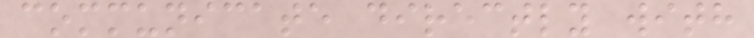communicate directly with
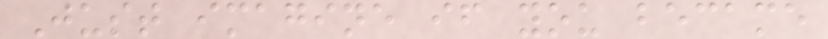Just imagine if you became
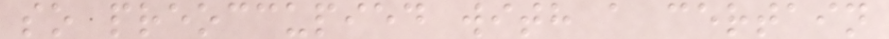so preoccupied with a certain
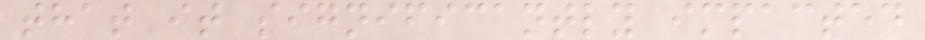that it significantly impacted
